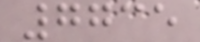7735
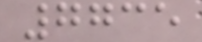7735
